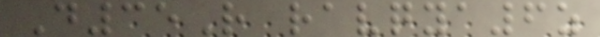D35R ravqya6z
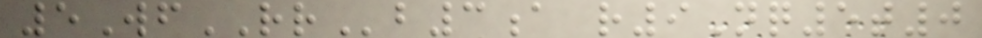5WfRRb3a r9Nq5t0
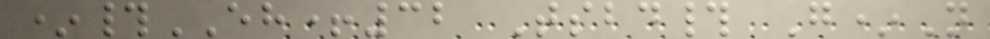*#EH+32 Tsbd# G*N
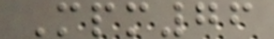Mpm76
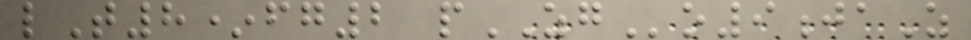lT8*fg2 pZGo9jaZ
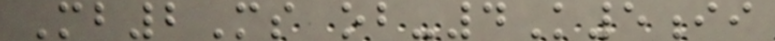Mb2Ms ob-4K5ii
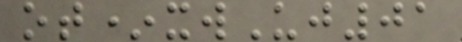ot*xwUj01
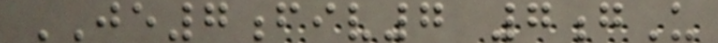JE7fiv7 7gU
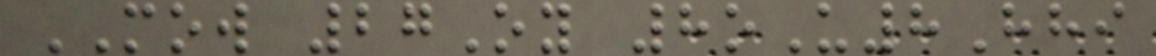MOW 27Oy 8oU8Hhi
